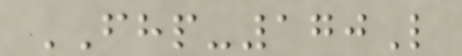FHP-170L
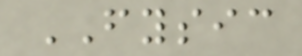FYSIC
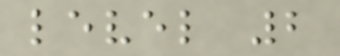level 2
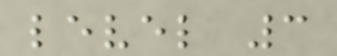level 3
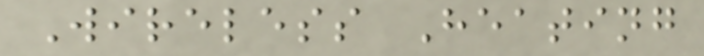Wireless Heating
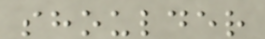shoulder
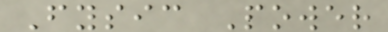Fysic Power
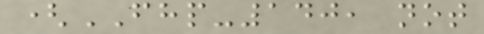(FHP-140, not
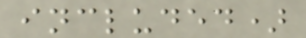included)
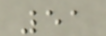51
